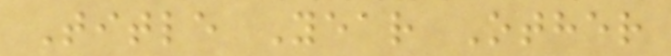Title Year Other
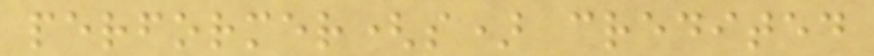performer(s) credited
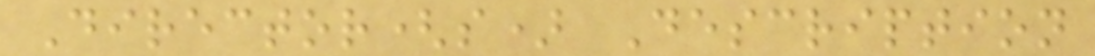Director(s) Description
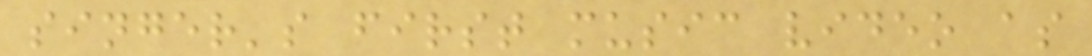singer's first music video as
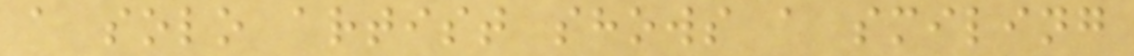a solo artist shows a smiling
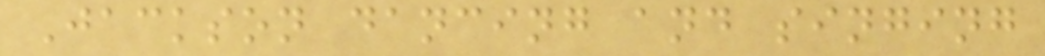Jackson dancing and singing
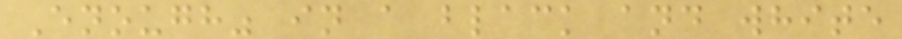Enough" in a black and white
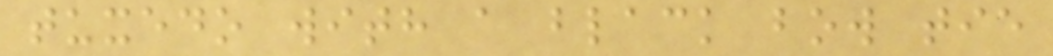tuxedo with a black bow tie
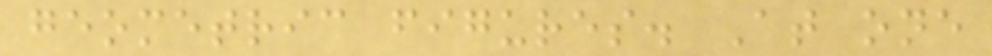geometric figures. At one
